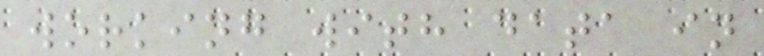working with data in
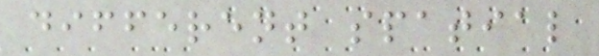different spatial
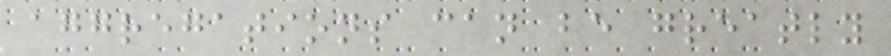aggregations can be greatly
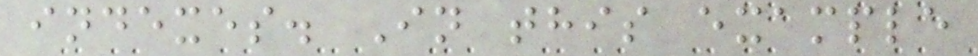indexes. In this example
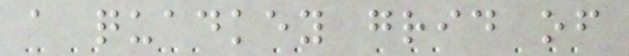a quadkey grid of
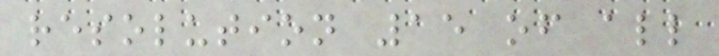resolution 15 of all
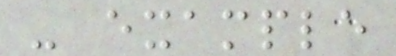- example
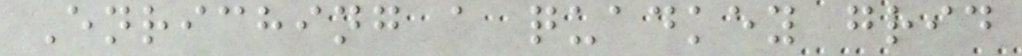Enriching a quadkey grid
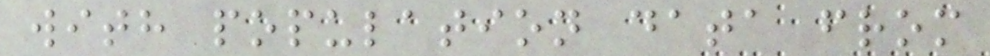with population data from
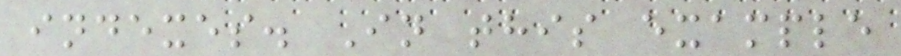indexes. In this example
